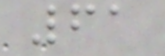61
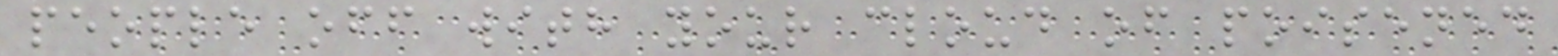people off with your cloud of poisened
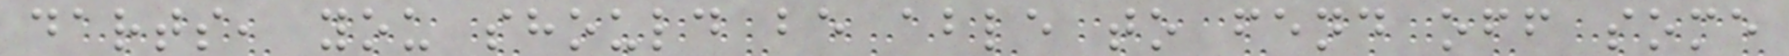darts, you should be able to fend off some
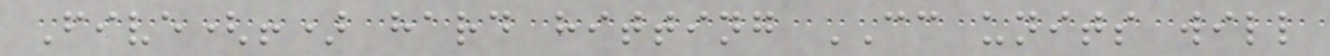Five(!) hard hitting CC units will
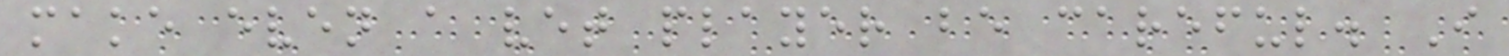make even a vet player be careful. I
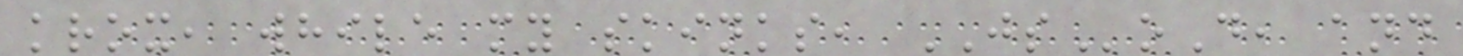krox, while my skinks, JSoD, and
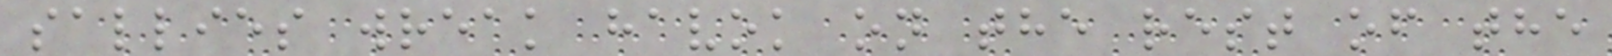sallies wreak havok on the rest of the
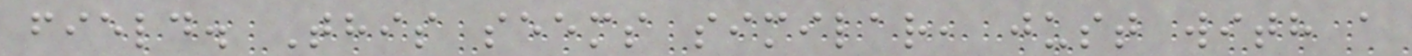field. This seems similar, just with a
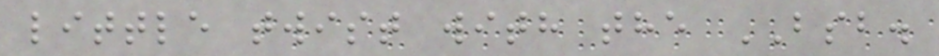little twist with the BSB.
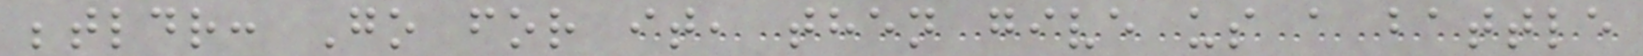;tldr: Go for it, then give us a battle
